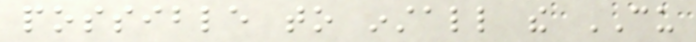possible to install the CU
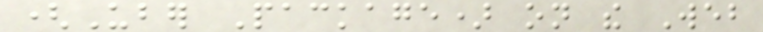(Uber Package) on the Web
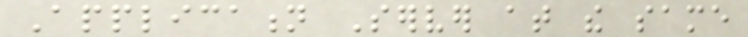Application Server at the same
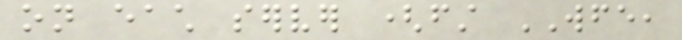on each server (first WFE,
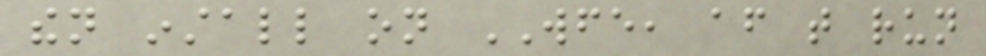then install on WFE, after that run
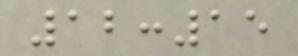12:15
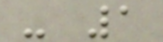- 1
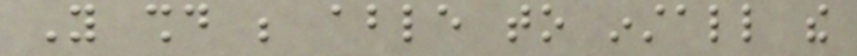You should be able to install the
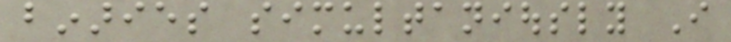binaries simultaniously I
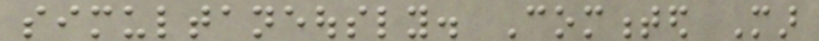simultaneously. Commented Mar
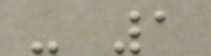- 1
